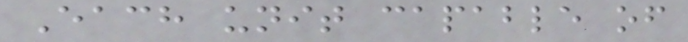Each unit capable of
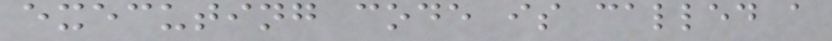executing code is called a
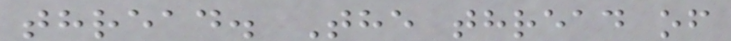thread. The thread of
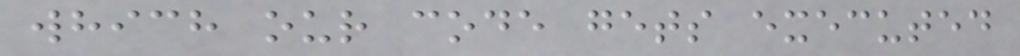which our code gets executed
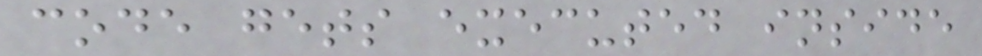code gets executed inside
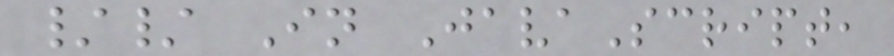// In JavaScript,
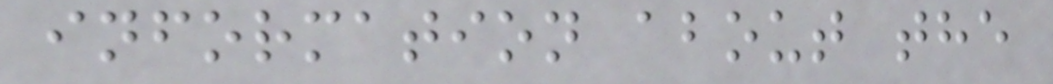information about the
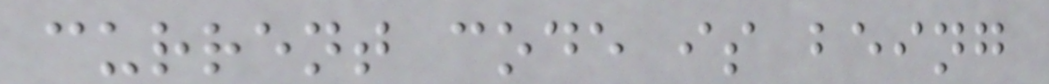current code is being
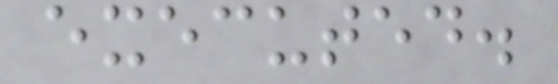executed.
